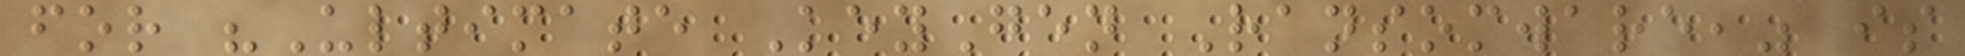for "Ultimate KeyGen Ransomware," is
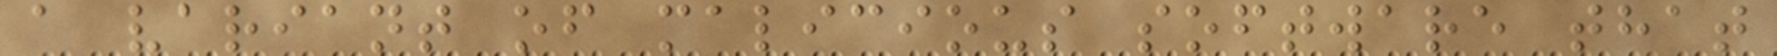a variant of malicious software that
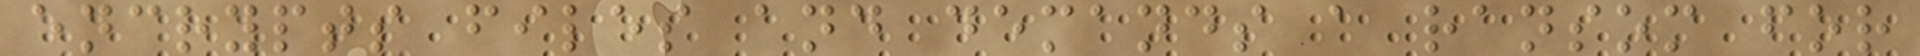encrypts files and demands a ransom for
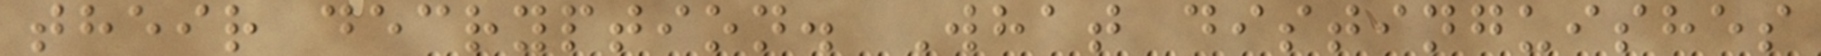their decryption. What distinguishes
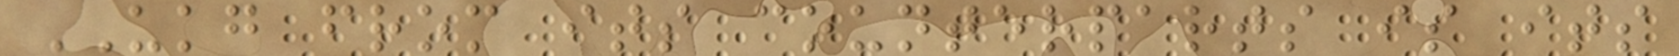UKG from its counterparts is its
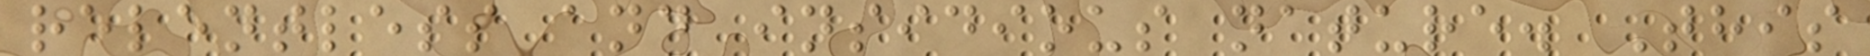relentless and insidious nature. This
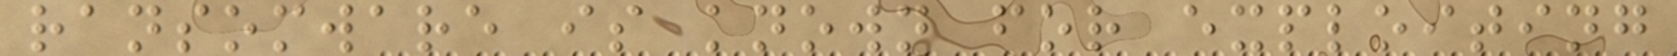ransomware is known for exploiting
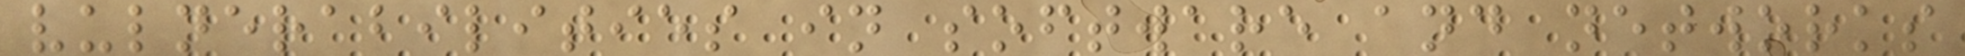vulnerabilities in software and networks
